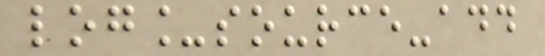log_source-add
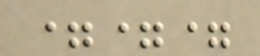===
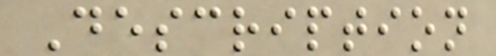Description
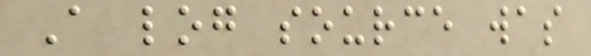A log source was
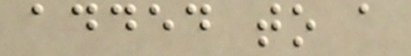added to a
